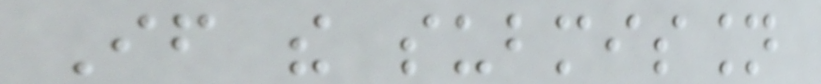If the submission
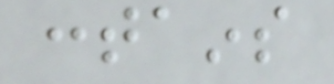contains
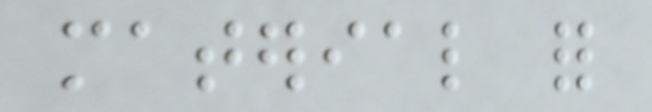material for
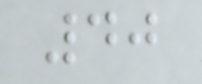40
